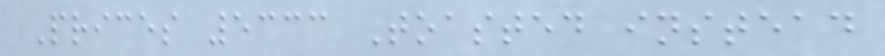Prices 5333 Toasted instead
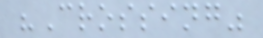"Crossing"
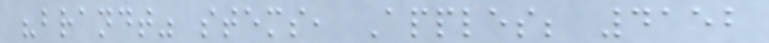"brandt" stems, Apples; 4152
